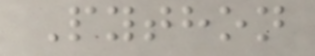Python
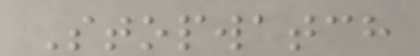Stopwatch
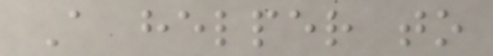A helper to
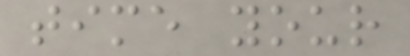time your
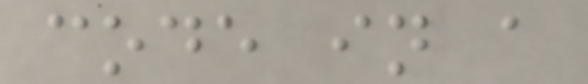code in a
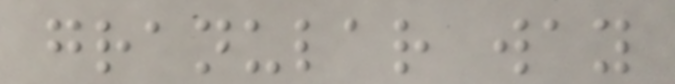granular way
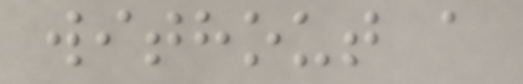without a
